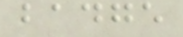badge
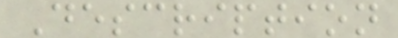Description
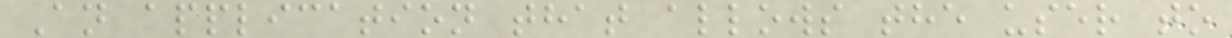An application that allows the user to
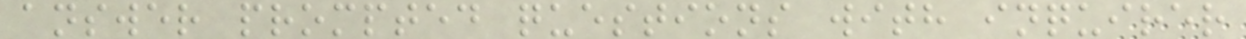answer prompted questions with inquirer
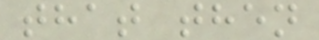that then
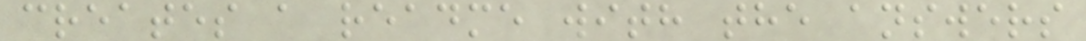creates a readme with the answers
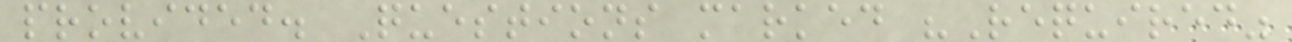provided. Questions marked "Required"
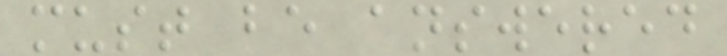must be answered
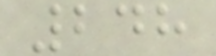248
